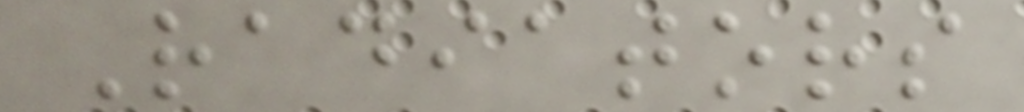Radiators
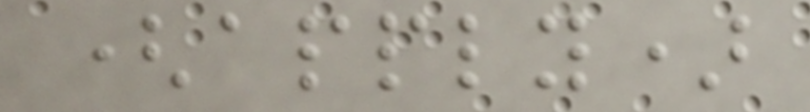(apply)
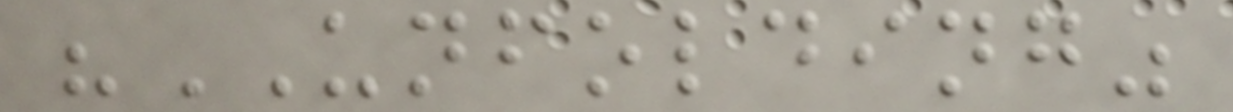"UNFOLDING"
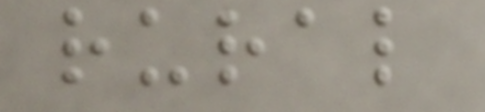rural
